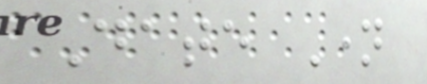Date Name
